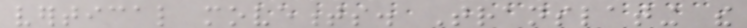vertical movements. Translating the
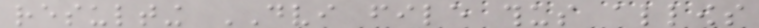resulting DVI file thus allows
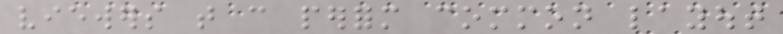viewers that can perform common layout
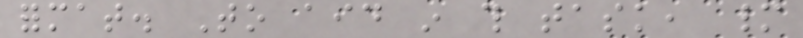format. To aid in this task, many
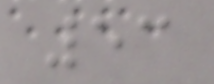53
